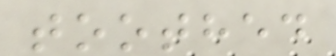toothed
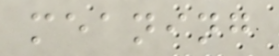meaning
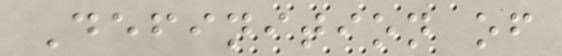Definition of
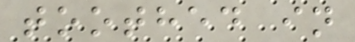toothed in
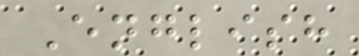English
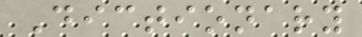Dictionary
